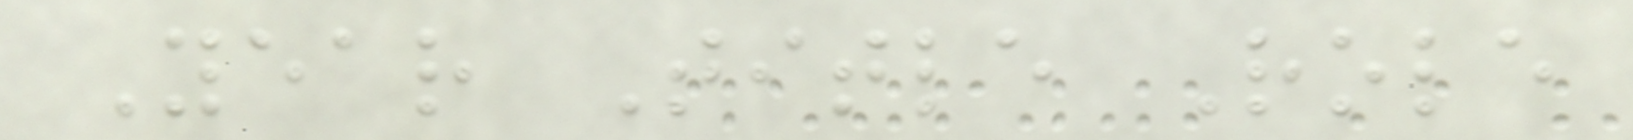Year Title Role
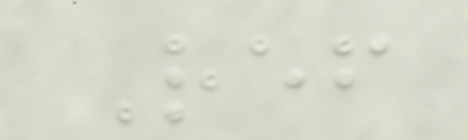Ref
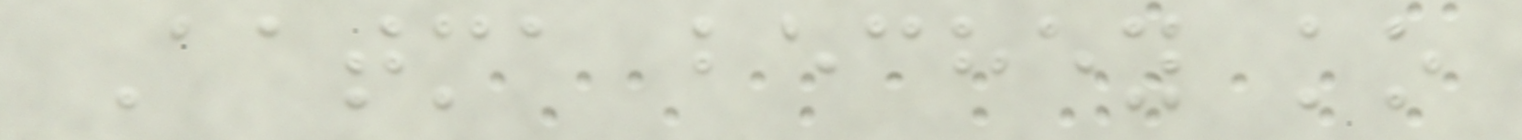Aatma bechey ko
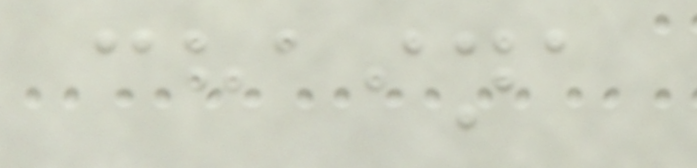chaina
